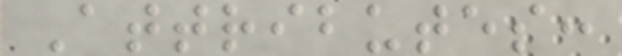Attributes:
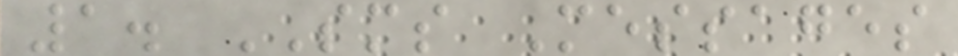1. SMS Messages
